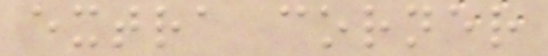extra corner
